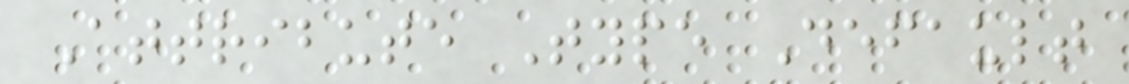Attribute Type Default
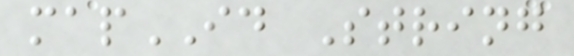mapID String
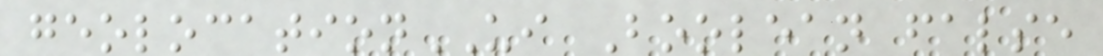geolocationUI Boolean false
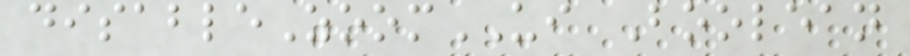disableZoomUI Boolean
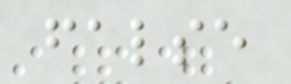false
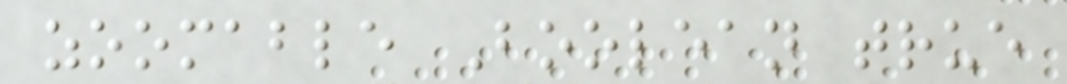zoomable Boolean true
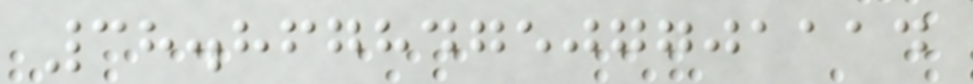38.867847507701114
